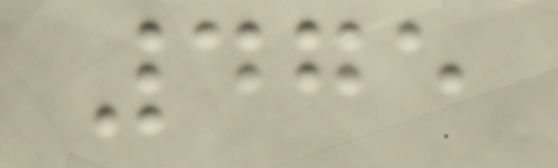475
